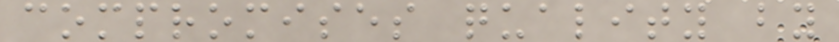compromises quality by
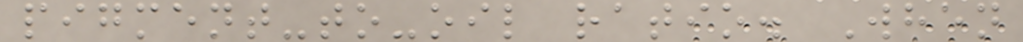pigment-to-oil ratio. When
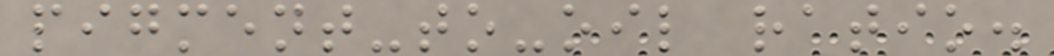pigment-to-oil ratio.
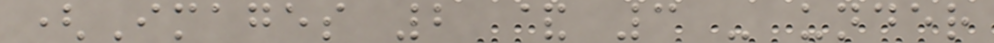(Images 2 & 3 - under
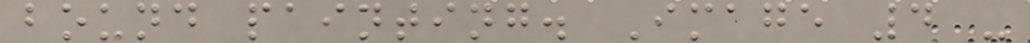bound painting. Image 4 -
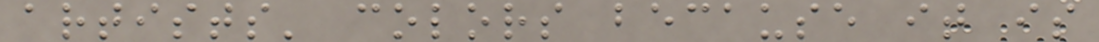artists' colors because it is
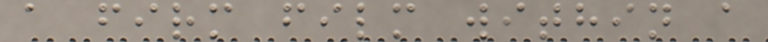a firm film within a
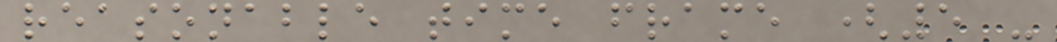reasonable time frame (5 -
